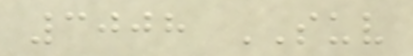3008 SUV
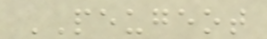PEUGEOT
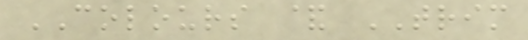COLOURS & TRIM
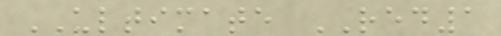ULTIMATE RED1
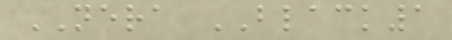NERA BLACK1
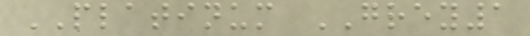PLATINUM GREY1
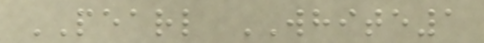PEARL WHITE1
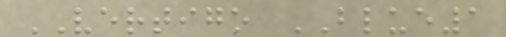VERTIGO BLUE1
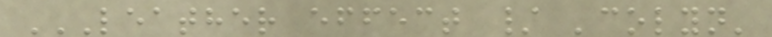LEATHER EFFECT / 'COLYN'
